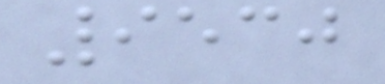9530
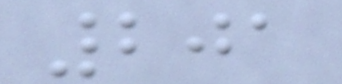201
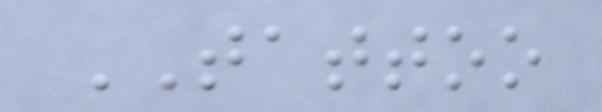TATTOO
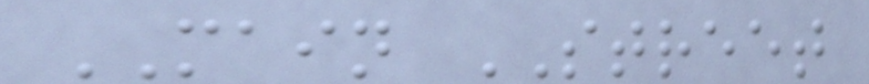MAIN STREET
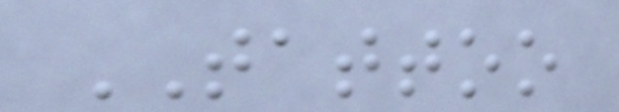TATTOO
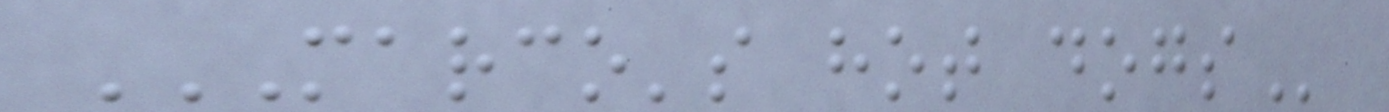MARCO'S HOT DOGS
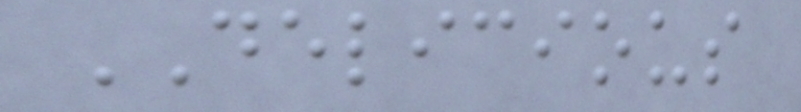DELICIOUS
